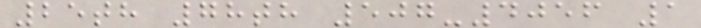25th 78th 507-4056 1
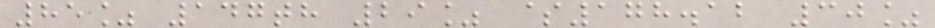85% 147th 29% $178.12 30%
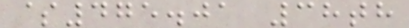$475.01 38th
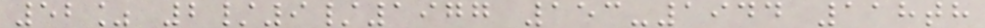52% 2/9/1977 153-1944 118th
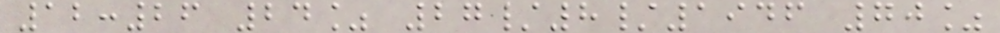12:26 24% 27/8/1946 70%
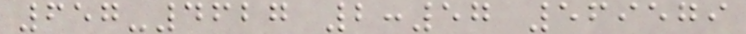657-4627 2:57 569579
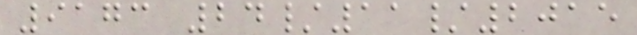9173 24/11/2015
